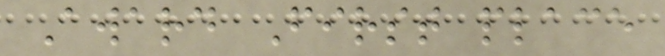Award First place
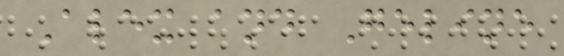Alex and Geline
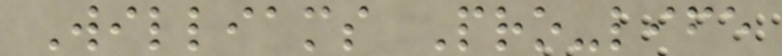Williams Pro-life
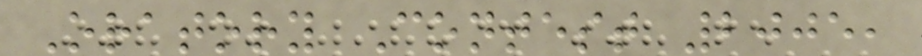Oratory Contest 2005,
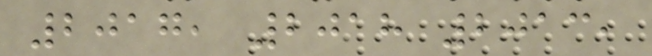2017, 2018 2013,
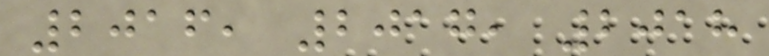2016, 2017, 2018
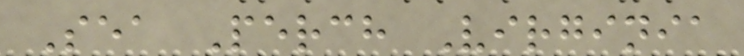Sea Perch Virginia
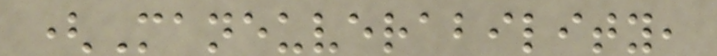(Maneuverability,
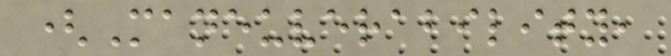(Maneuverability,
